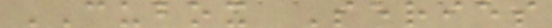CUBOX Series
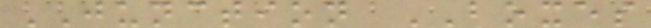JUNCTION BOXES
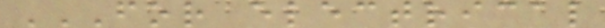FOR ELECTRICAL
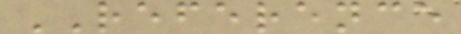REFERENCE
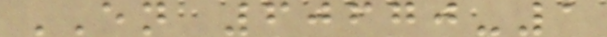EN 60670-1
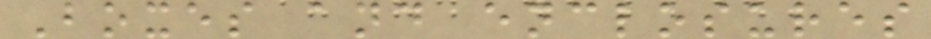Boxes and enclosures
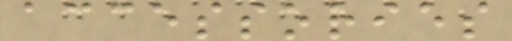accessories
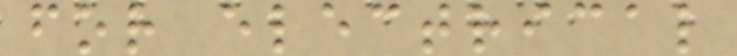for electrical
